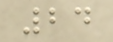24
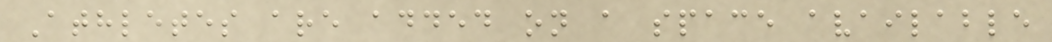Athletes are added on a space available
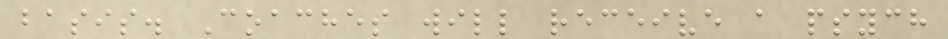basis. Coaches will receive a psych
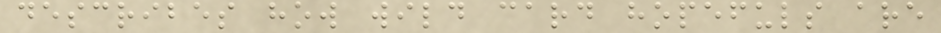describes how wild card hopefuls are
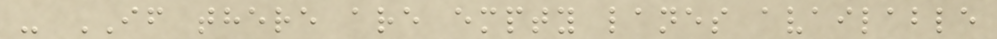- IF there are empty lanes available
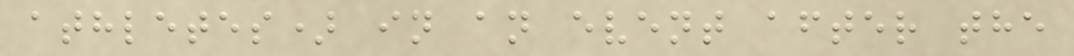athletes) in an event after the
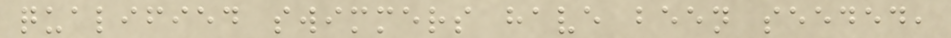qualified swimmers have been seeded,
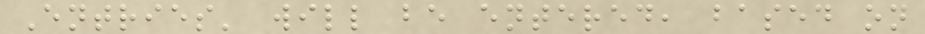Entries' will be entered, based on
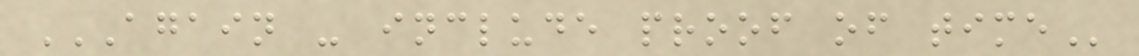AGAIN - INCLUDE PROOF OF TIME
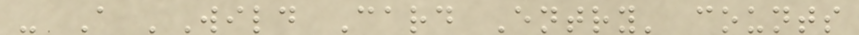- A 'Wild Card Entry' counts
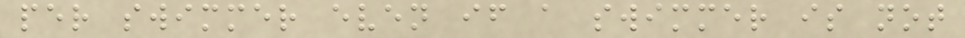per swimmer even if a swimmer is not
